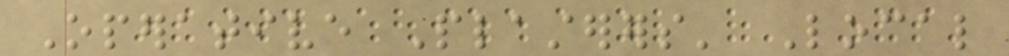Operative Plasterers' Local
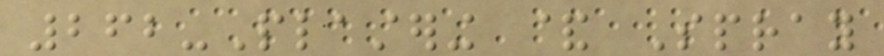262-Plastering & Spray
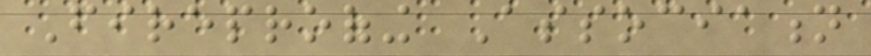Fireproofing Association
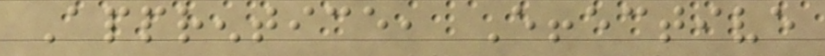Apprentice, Effective
